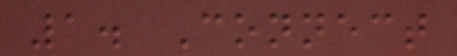1. Connect
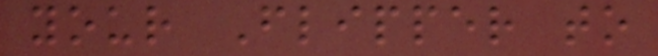your Flipper to
